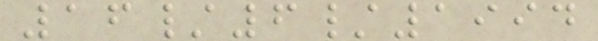16/6/1994
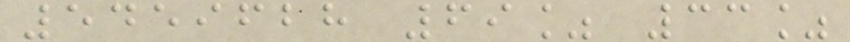5459628 69% 33%
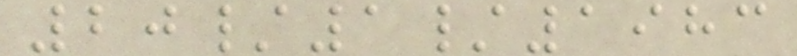20/1/1983
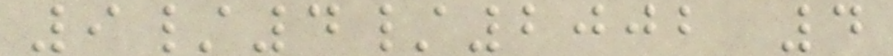9/4/2002 4
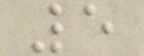5
